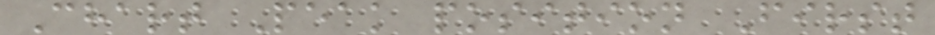Chart Peak position First
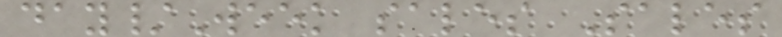day/Week sales Sales
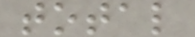total
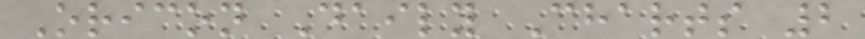Oricon Daily Charts 2
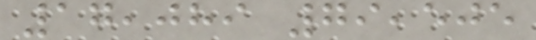17,089 79,505
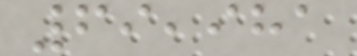69,981
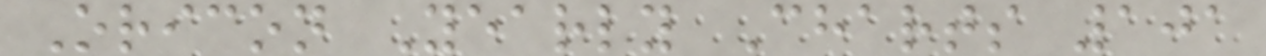Oricon Yearly Charts 101
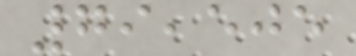79,505
